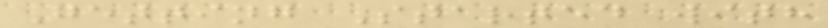Getting Started with
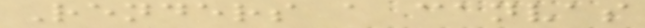Renders a canvas
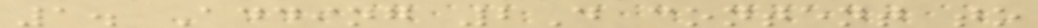1. Adding 2D content to
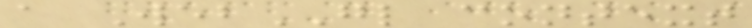a WebGL context
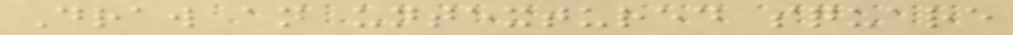Draw an untextured square
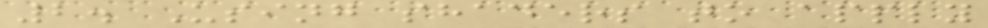2. Using shaders to apply
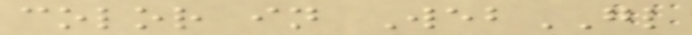color in WebGL
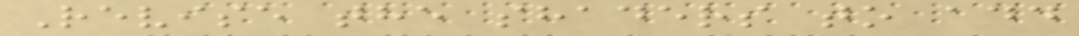Revise the shaders to add
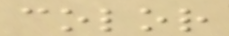color
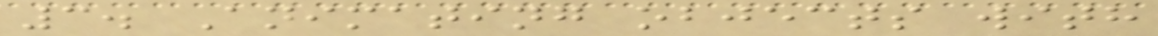3. Animating objects with
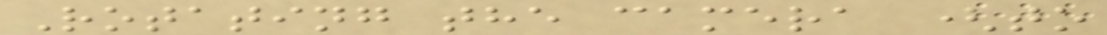Rotating the camera (to
